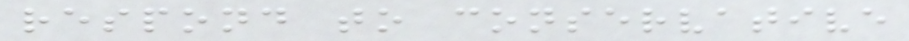respond to conservative
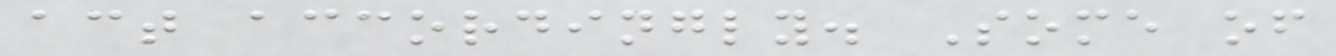act accordingly. Some of
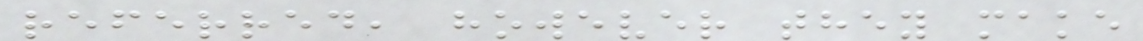referred, however they make
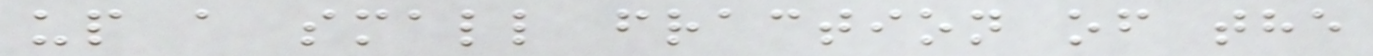up a small fraction of the
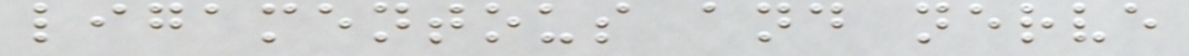ligamentous and nerve
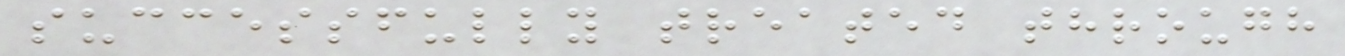successfully treated through
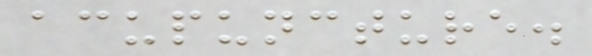acupuncture.
